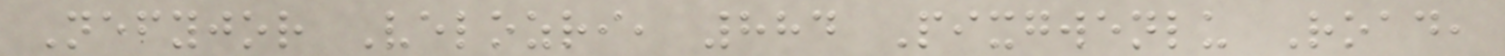Nefyjor Velozri, 884 Pixgwenlu Road,
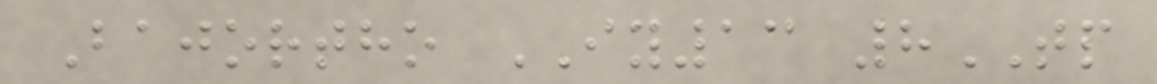Bajortho IY13 8TP
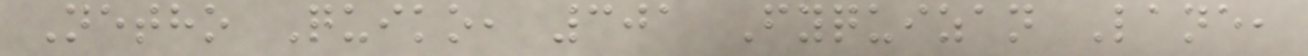Netho Quiko, 301 Fyquizan Lane,
